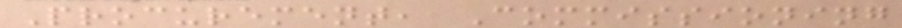Procurement, Commissioning
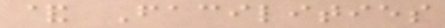& Facilities
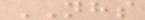NHS
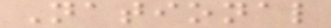National
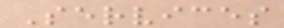Services
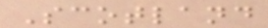Scotland
